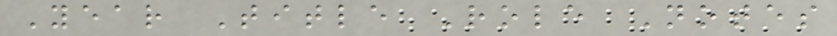Year Title Role Notes
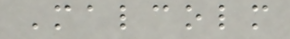Malcolm
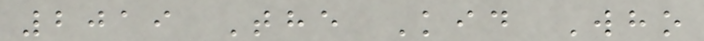2019 The Kid Who
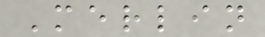Merlin
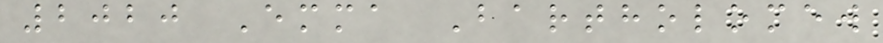2020 Emma Bartholomew
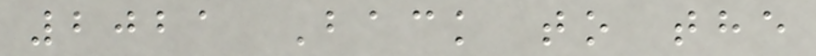2021 Back to the
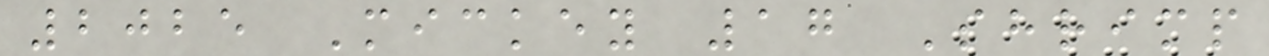2025 Mickey 17 Shrimp
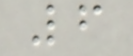6
